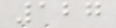127
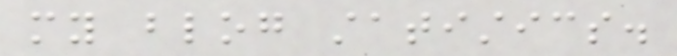my blog statistics.
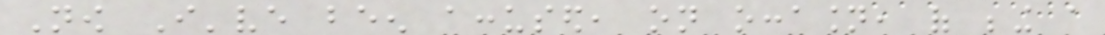Now I've been accused, on occasion, of being a
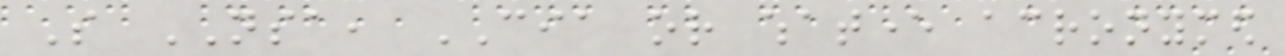So NSA, CIA or whatever acronymed
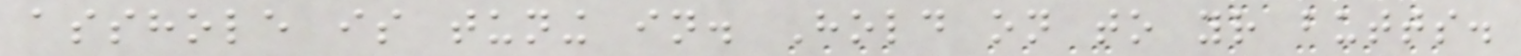asshole is tuning in. Hold on to your butts.
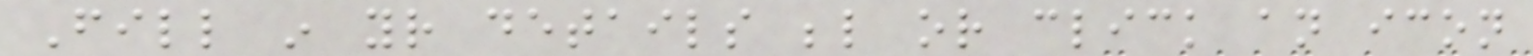Fill in your details below or click an icon
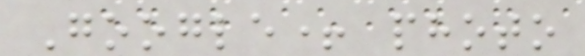Google+ photo
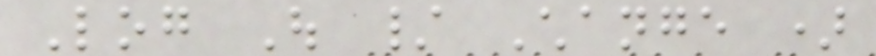Log Out / Change )
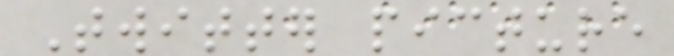Twitter picture
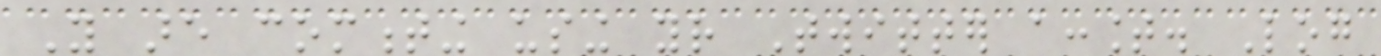You are commenting using your Twitter account. Log
